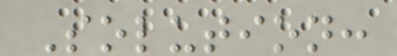Solution:
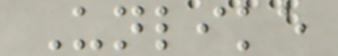Unlike
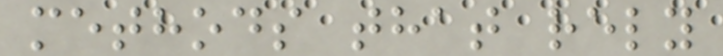methods that rely
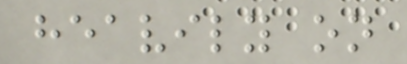heavily on
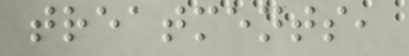treatments,
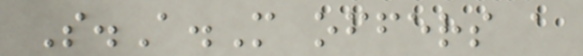S.A.M offers a
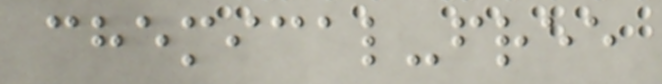chemical-free
